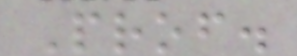Prof.
